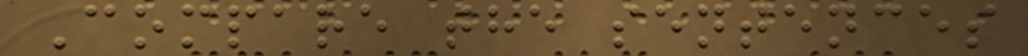Compare the sentences
